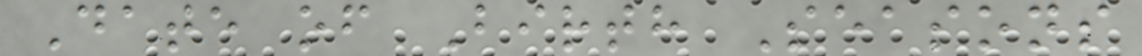Date of Birth Seasons
